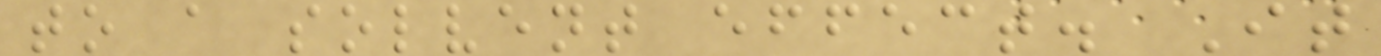to a solvent effect. It
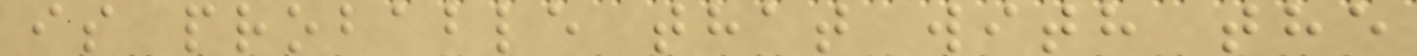is probable that with the
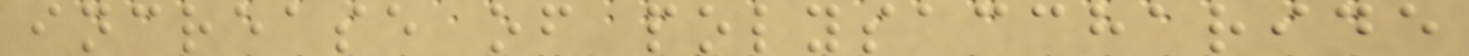increase of polysaccharide
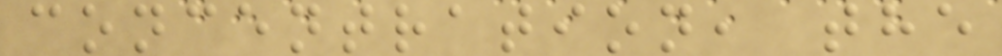concentration, the
